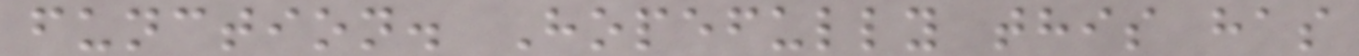function. Hopefully this has
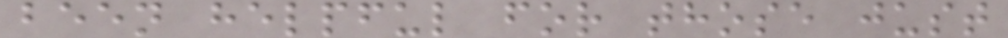been helpful for those just
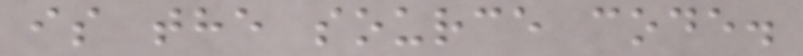is the source code.
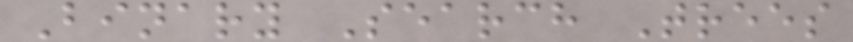Binary Search Trees
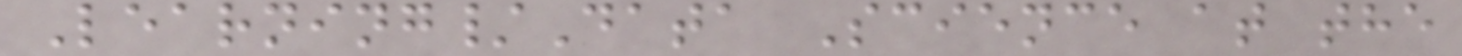Learning/Data Science at the
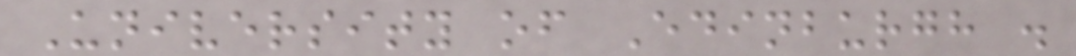University of Edinburgh .
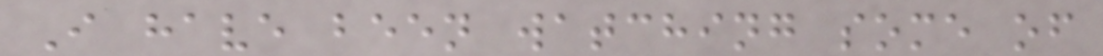I have been watching some of
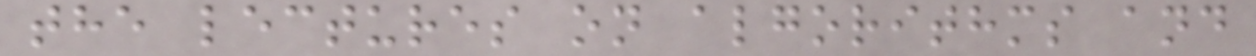the lectures on algorithms and
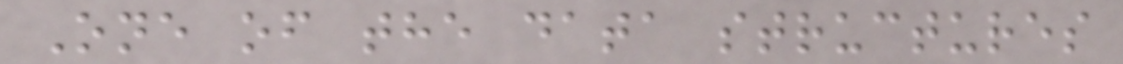One of the data structures
